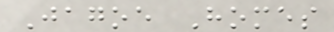Jagoe Homes
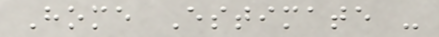Home Estimate -
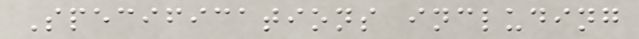Specifications including
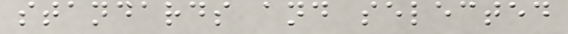standards and selected
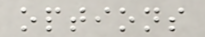options
